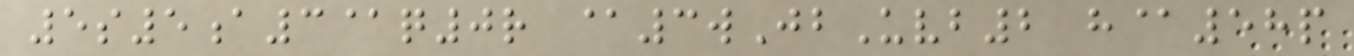5s5a3@q0r @3wJbUvb2 h@58p
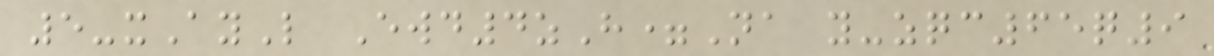5-xAyL Ewd4zH=Na y-zqc65q9
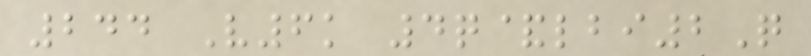244 V6k 4q&lbi2Q
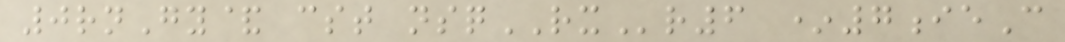0rnGy& cst nsqRXr6 *7ieC
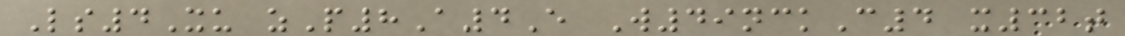Ls4Xu zP8A4E W49nckC4 x32t
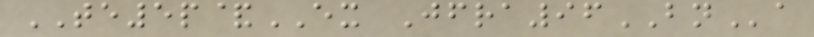TE5p&EX Jfra96BNa
